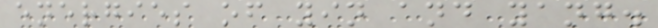energies of yin and yang.
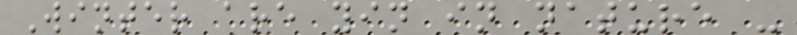Winter are yin in nature -
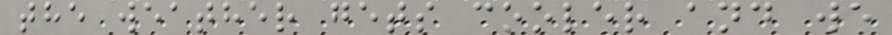the weather gets cooler and we
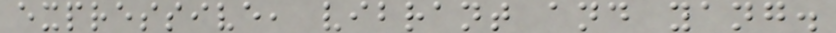expressive, vibrant and yang.
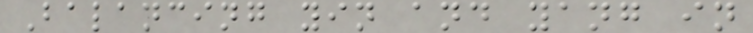Balancing yin and yang in
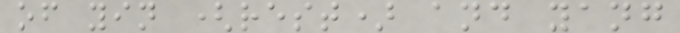of yin (rest) and yang
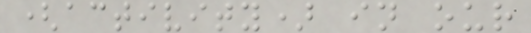(activity) in our
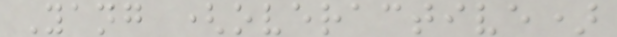Yang (overactive)
